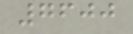7600
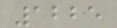1225
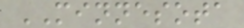MINNESOTA
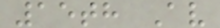15th Av
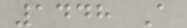1448 A
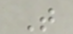T
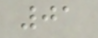01
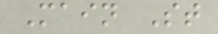Main St
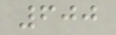600
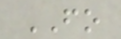FO
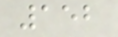152
